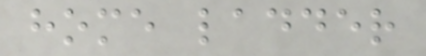home ladder
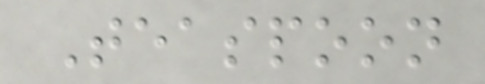Teaspoon
